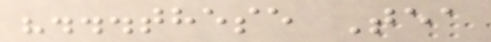"...these Tea
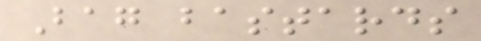Bag bastards
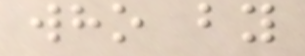who by
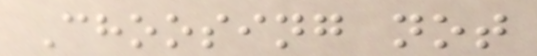Choosing not
